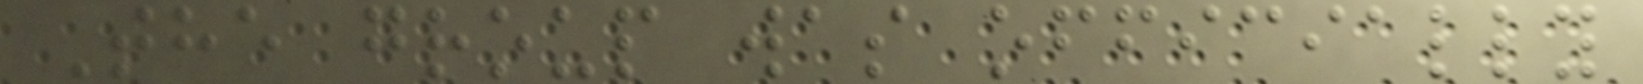The group was officially
